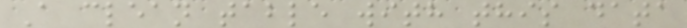A clean table with this data
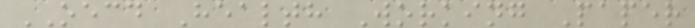OECD Health Working Paper
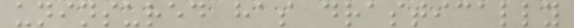uninsured has drastically
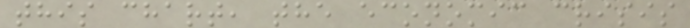this chart, the economic crisis
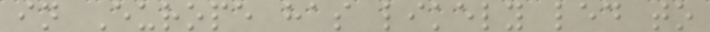in Europe has likely led to
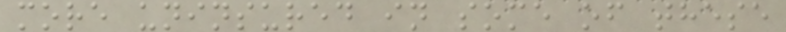more uninsured in some of these
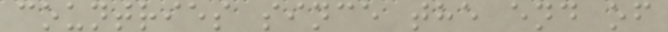countries since the end of
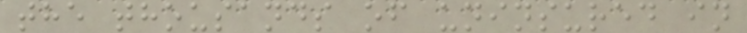the thousands of uninsured in
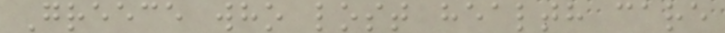Greece who lost health care
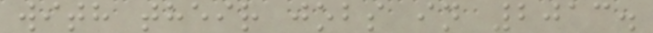with their jobs in 2013.
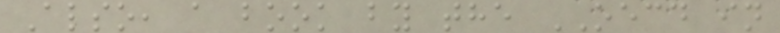Also, a book by the OECD in
